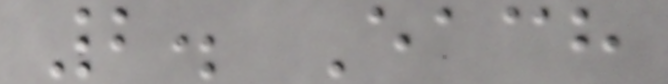2. Each
